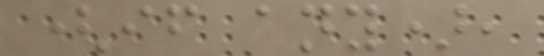(if any),
